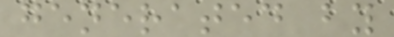generated by
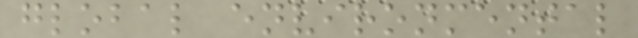global environmental
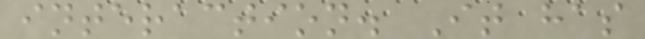interaction. It has
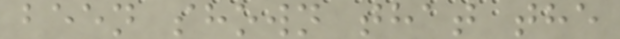been shown that the
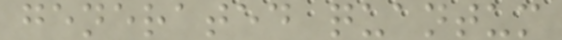generated quantum
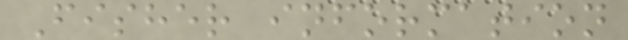Fisher information
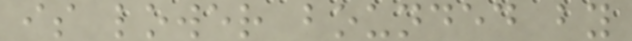is lower bounded by
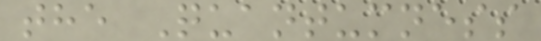the Quantumness
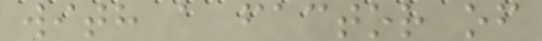with a factor of
